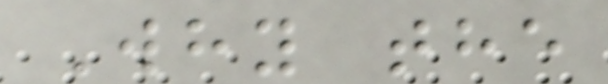Why the
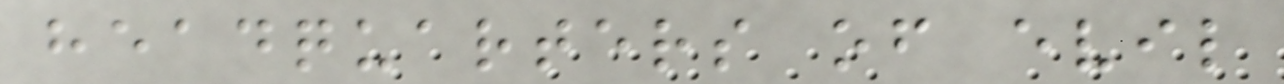headquarters of evil
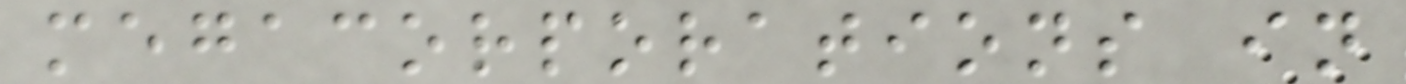megacorporations in
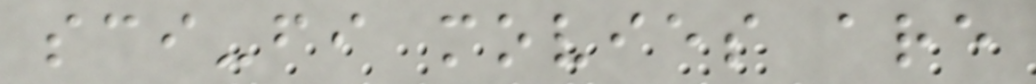sci-fi movies are
